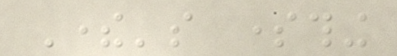There's something
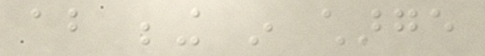about being in charge
